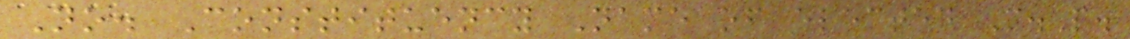No. Constituency Name of elected M.P.
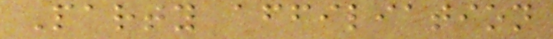Party affiliation
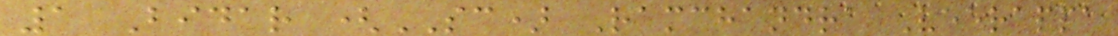1 Bidar (SC) Ramchandra Veerappa
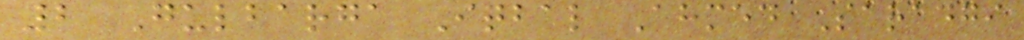2 Gulbarga Iqbal Ahmed Saradgi
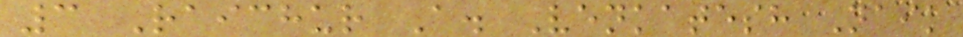3 Raichur A. Venkatesh Naik
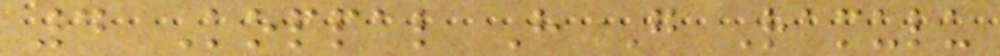4 Koppal H G Ramulu
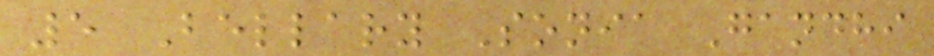5 Bellary Sonia Gandhi
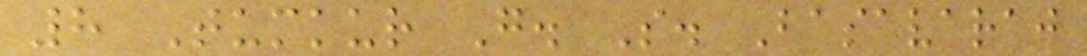8 Tumkur G. S. Basavaraj
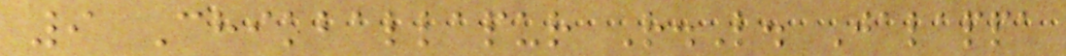9 Chikballapur R.L. Jalappa
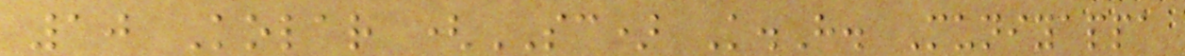10 Kolar (SC) K.H. Muniyappa
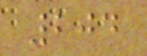204
